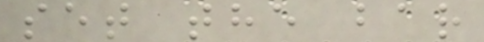set the bar
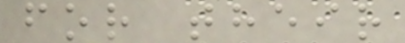for their
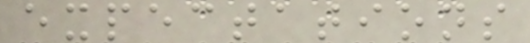expectations
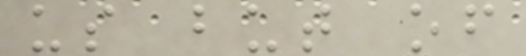us but of
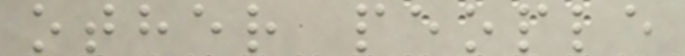other people
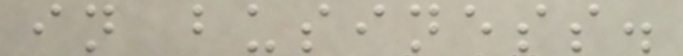in business.
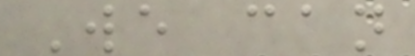We can
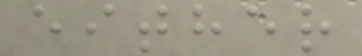either
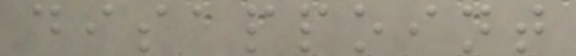disappoint
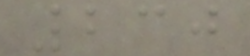230
